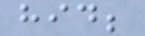hid;
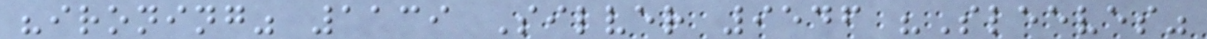"ironing" 1139 Silver 9546 "Sleeves"
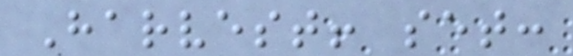Harvest! set:
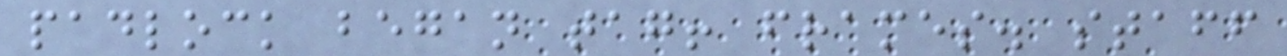padlock began tag! frames. staff
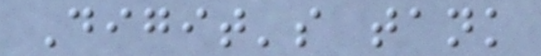Digit's tank
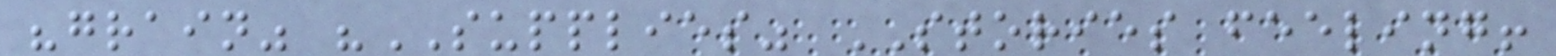"grain" "SUPPLIES" STORIES feeling!
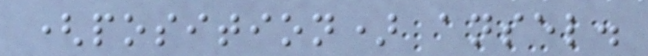(position) ansel.
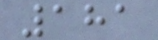181
